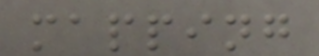mapping
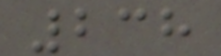238
